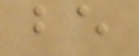be
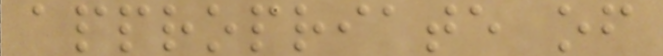appropriate of
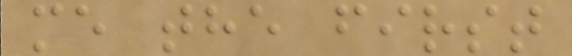me the first
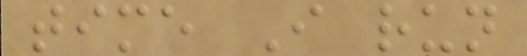time I run
